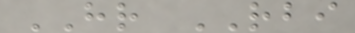HR RBI
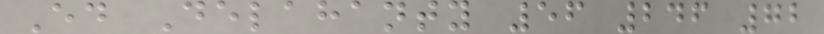Ed Delahanty 56 246 72
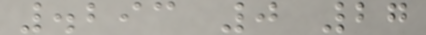.293 0 27
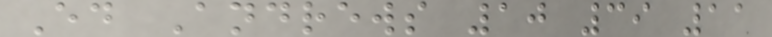Ed Andrews 10 39 11
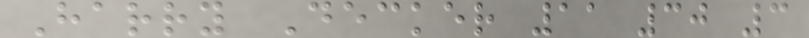Harry Decker 11 30 3
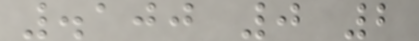.100 0 2
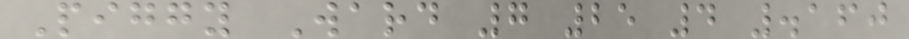Piggy Ward 7 25 4 .160
